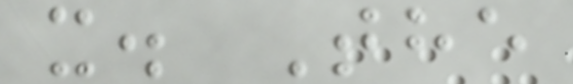x. The
